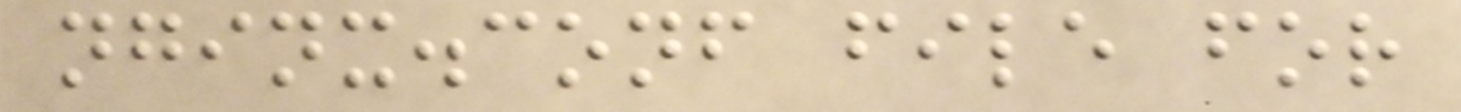nginx.conf file for
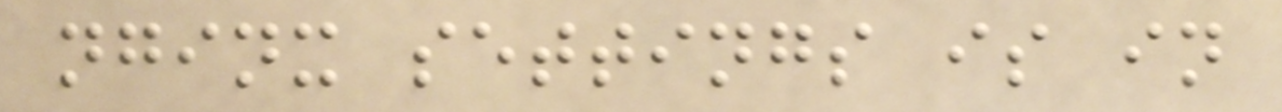nginx settings is in
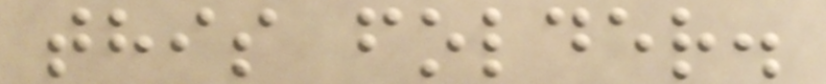this folder.
